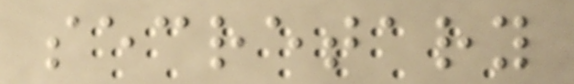secretary
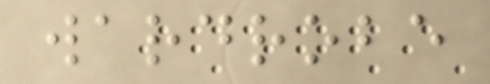wardrobe
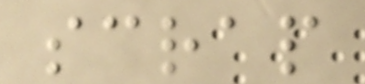scrap
